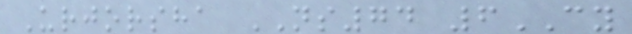Urjorsha NS74 6CY
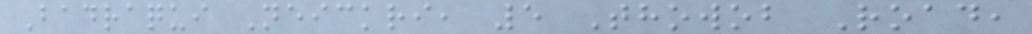Badraqui Neickri, 5 Thowob Road,
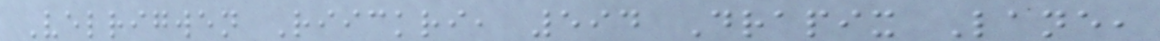Velrigwen Riickri, 594 Drapix Lane,
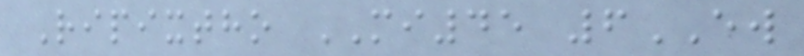Ripixtho MI45 6EW
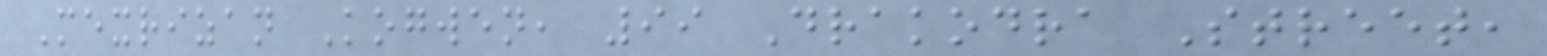Mexrizan Kogwen, 99 Drakodra Street,
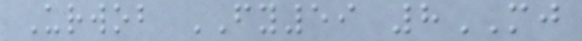Urwob FY59 8MJ
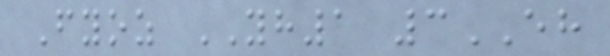Fyoz YH1 3EH
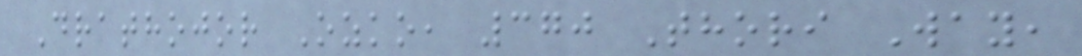Drathojor Ozko, 370 Thori Way,
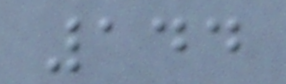144
